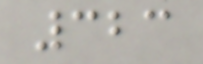323
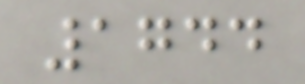1744
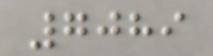7089
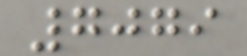7079
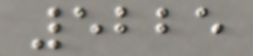5225
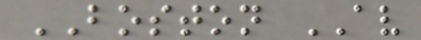BOSTON AV
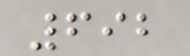692
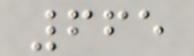665
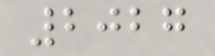2027
